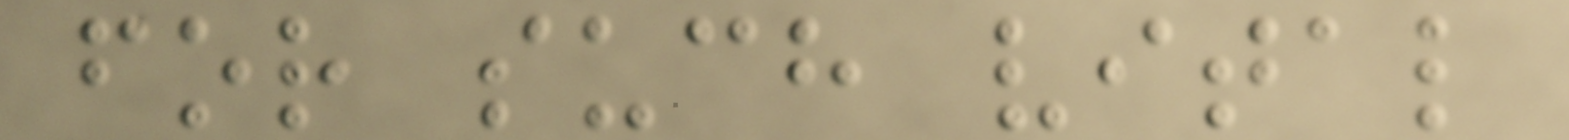for such vital
